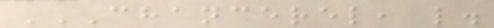CHANCEREL, L.
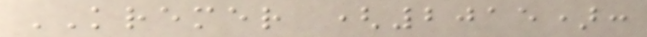KREMER (2015):
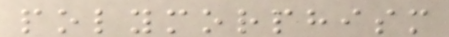polymorphism
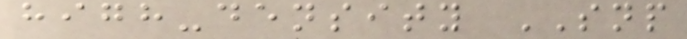high-density SNP
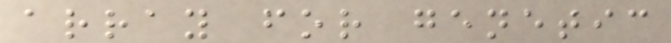array for genetic
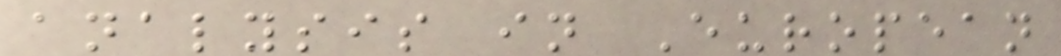analysis in European
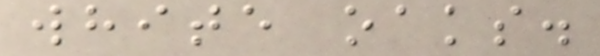white oaks.
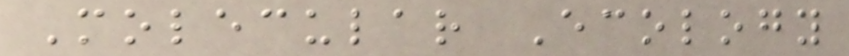Molecular Ecology
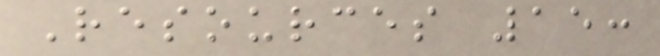Resources 15:
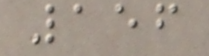156
